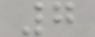7
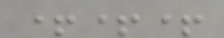+++
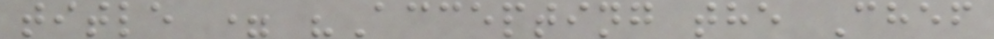title = "Accepting the Chef
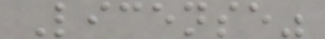License"
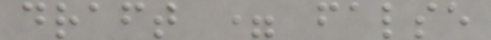draft = false
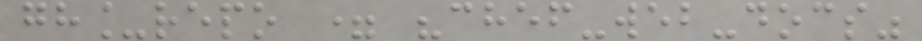gh_repo = "chef-web-docs"
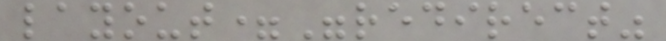layout="redirect"
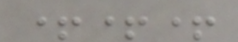+++
